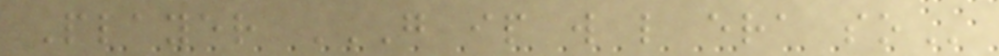Player G IP W L ERA SO
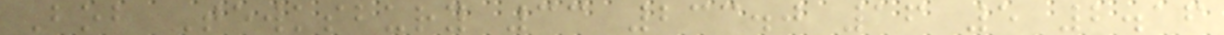Bob Tewksbury 33 233.0 16 5 2.16
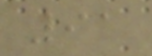91
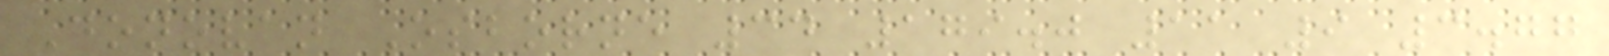Donovan Osborne 34 179.0 11 9 3.77
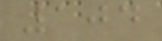104
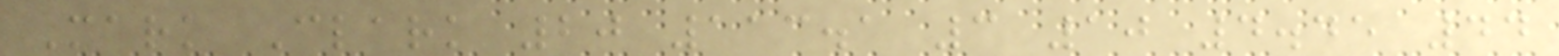Mark Clark 20 113.1 3 10 4.45 44
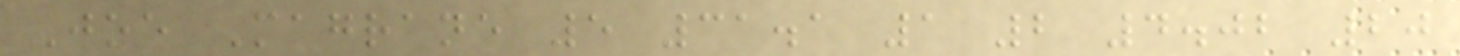Joe Magrane 5 31.1 1 2 4.02 20
